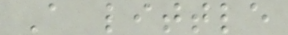A little
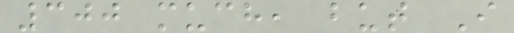300 much, but I
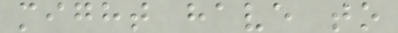might have to
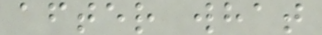after what
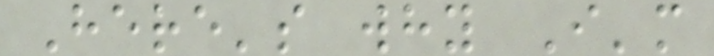Here's why I'm
